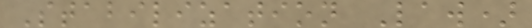Stabilization Law)
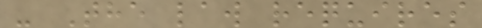- The law requires
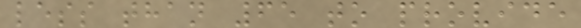less than 65 to provide
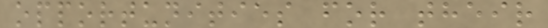opportunities for their
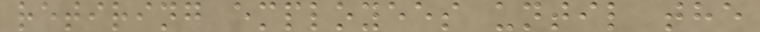retiring employees until the
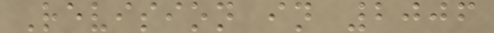Revision in 2006
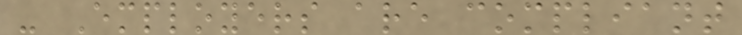- Employers are compliant
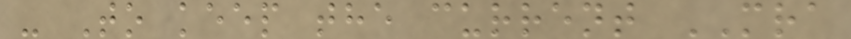- To keep the current MRA
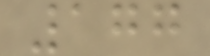177
